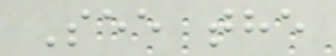See the
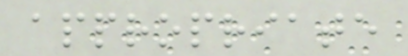appropriate
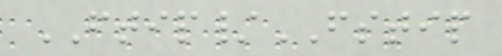FTIP/FSTIP
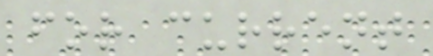for current
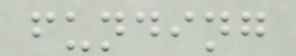funding
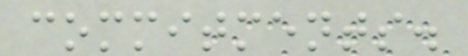commitments.
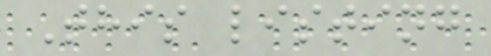This listing
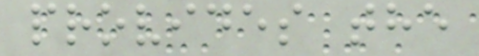provides the
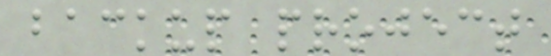backup project
